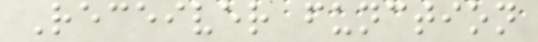Receiver function
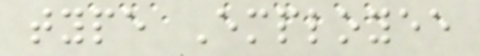type Employee
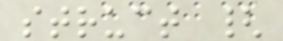struct {
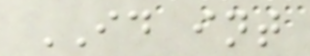ID int
